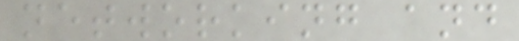networking and
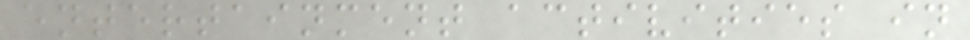entertainment activities in
